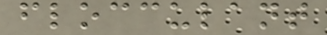flocculant
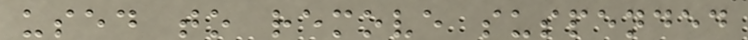used to remove suspended
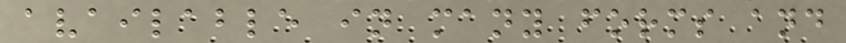available in many forms and
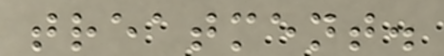treatment.
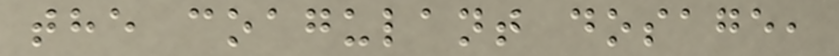the coagulant dosage,
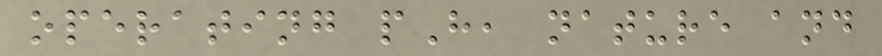operating pH, nature and
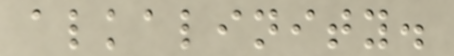alkalinity.
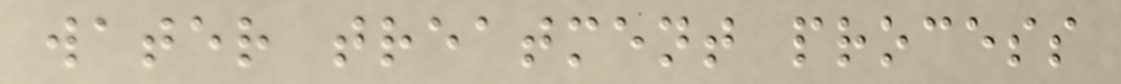water treatment process
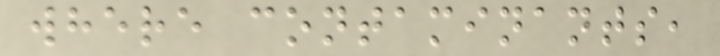where contaminants,
